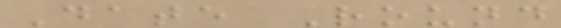Date Round
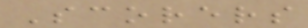Scorers
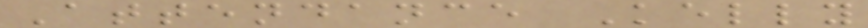Attendance Kelly
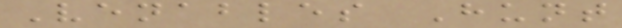Venables Hunt
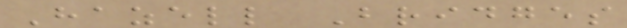Hazell Bridges
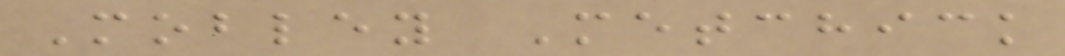Mobley Metchick
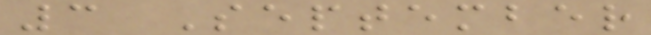3 September
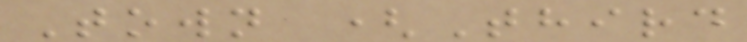Town (Third
